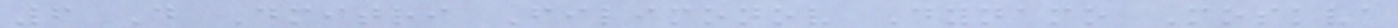6 D Dmitri Filimonov Dynamo Moskva
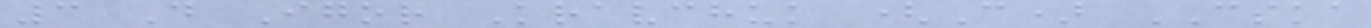3 D Igor Kravchuk (C) CSKA
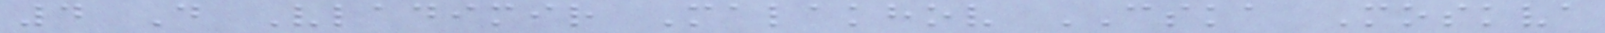4 D Vladimir Malakhov CSKA Moskva
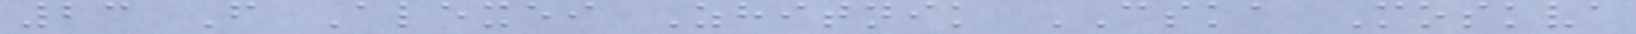23 F Alexei Zhitnik CSKA Moskva
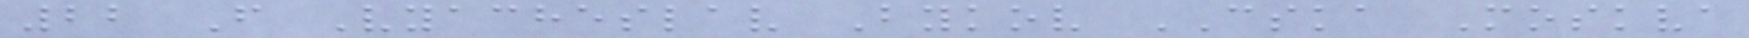22 F Vyacheslav Bykov CSKA Moskva
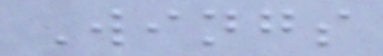Wings
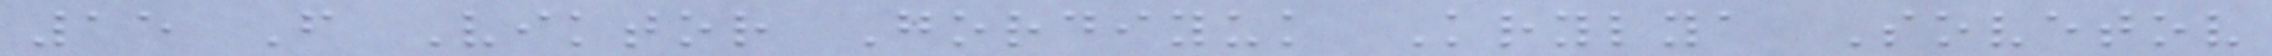15 F Viktor Gordiyuk Krylya Sovetov
